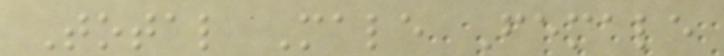Total Male Female
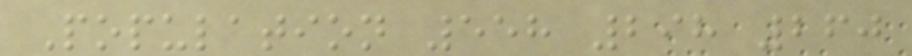Population 558 298 260
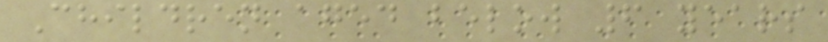Children aged below 6 years
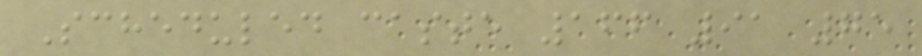Scheduled caste 166 91 75
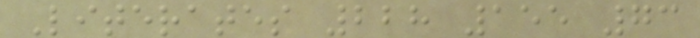Literates 228 155 73
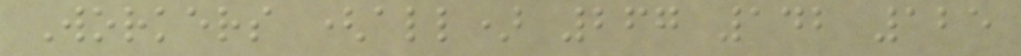Workers (all) 267 142 125
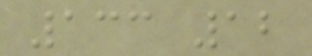133 12
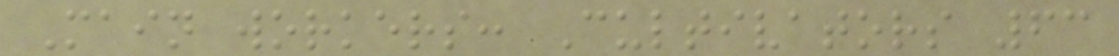Main workers: Cultivators 63
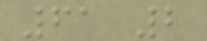61 2
